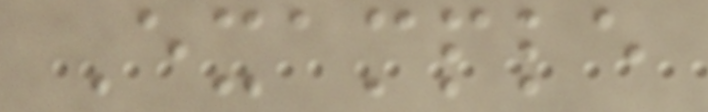Example
